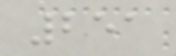251
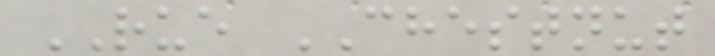RUE CHESTNUT
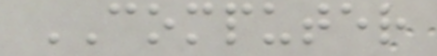COMPUTER
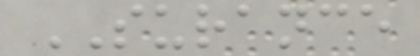SURANCE
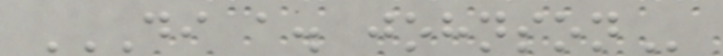DI A. JOHNSON
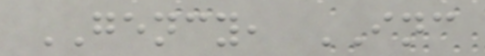GENCY, INC
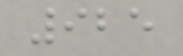925
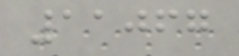11067
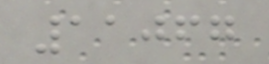11067
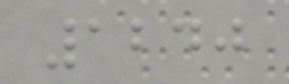1240
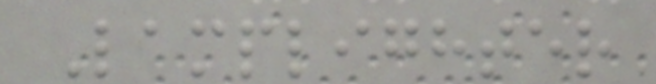Lamplighter
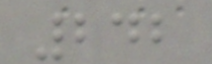242
